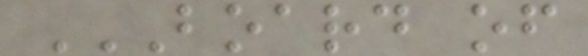BOARD OF
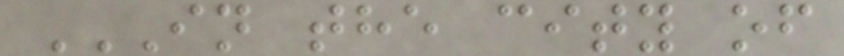IN THE CITY OF
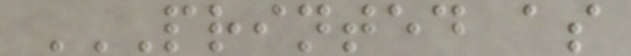PRINTED AS
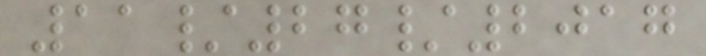11/27/2017
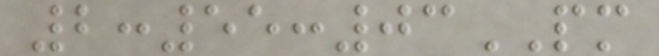2:55:03PM
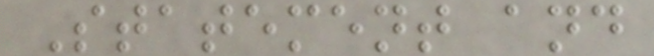Statement and
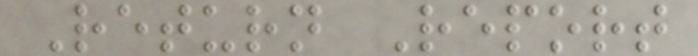Return Report
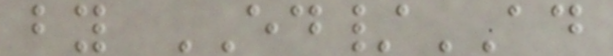by ED/AD
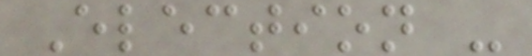Election -
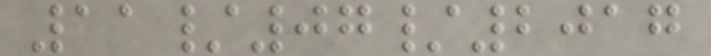11/07/2017
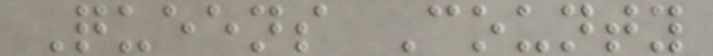Queens County
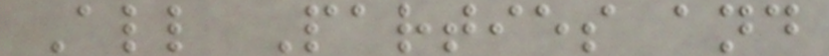All Parties and
